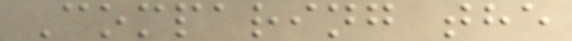Comparing the
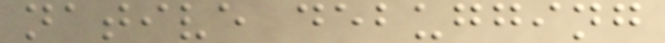native debugging
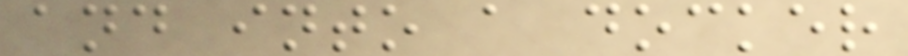and into a docker
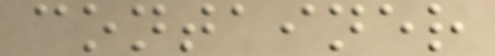container
